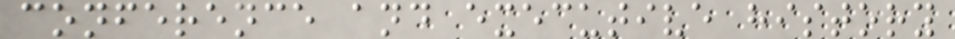conference and executive history
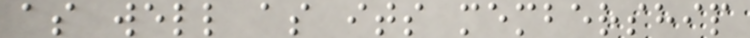as well as its membership
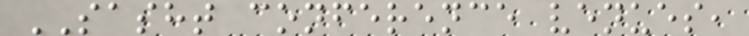SASHT conference venues,
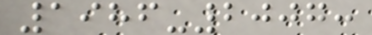1986-2007:
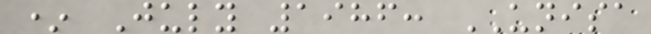* July 1986: UNISA
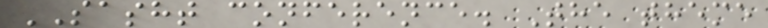SASHT conference. The theme
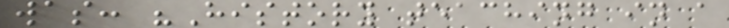was: "History teaching in a
